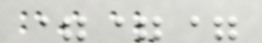===
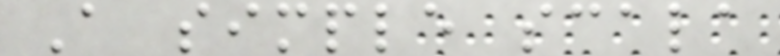A simple scala
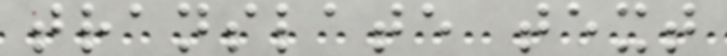translate text
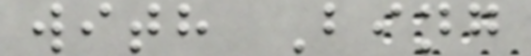with Bing
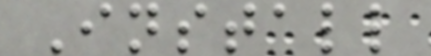Install
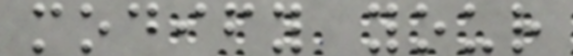modify your
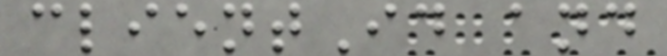clientId and
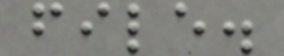file.
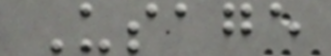Usage
